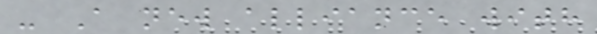- A new alliance with
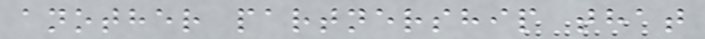another partnership that
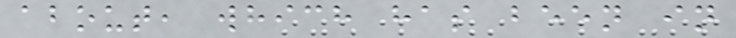about, which has been in
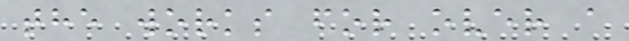the works for over a
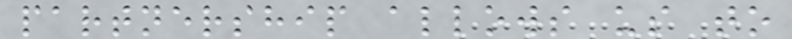partnership allows us to
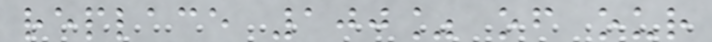replace 100% of our
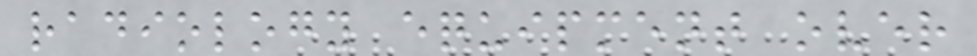radiology equipment over
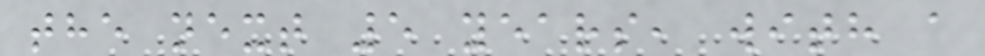the next 5 years, with a
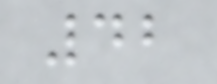42
